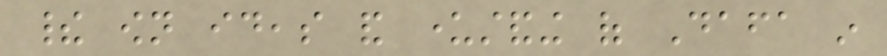their own ideas and understanding of Dafa in
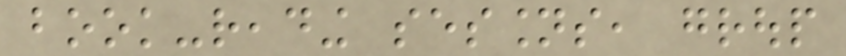book-reading sessions, group
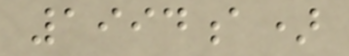1994a)
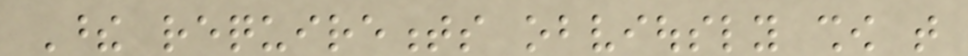These requirements obviously show that
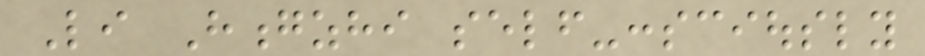Li Hongzhi self-consciously
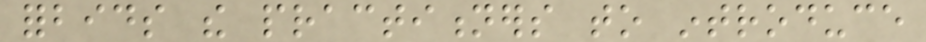forbids the practitioners to introduce
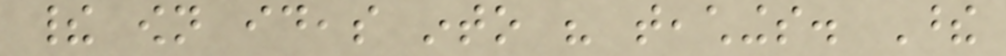their own ideas into his teachings. These
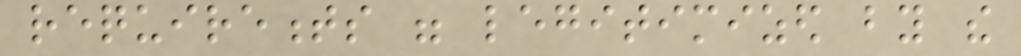requirements were legitimized by the
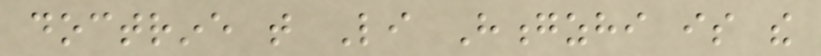doctrine that Li Hongzhi is the
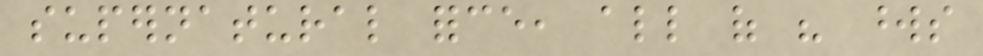supernatural force, all of his words
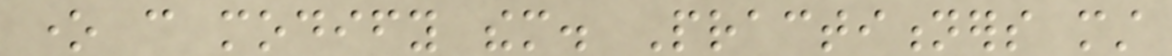one can modify them. Practitioners must
